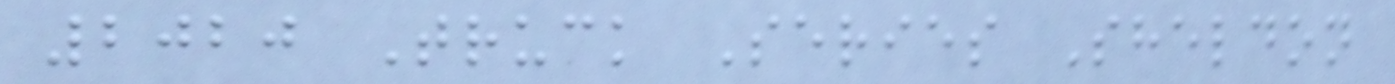2020 Truck Series Sheldon
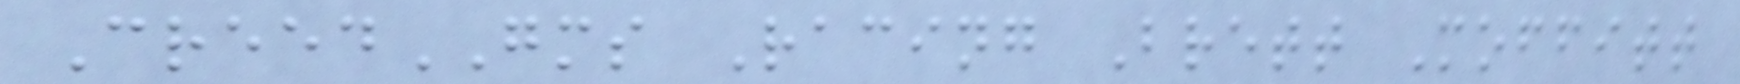CreedGMS Racing Brett Moffitt
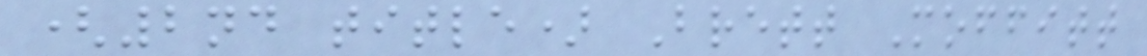(2nd title) Brett Moffitt
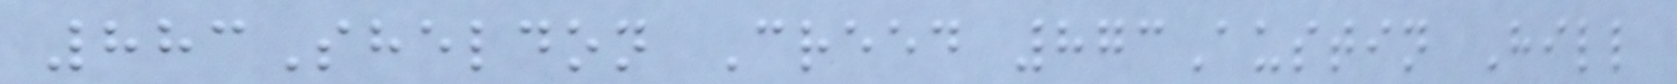883Sheldon Creed 873Austin Hill
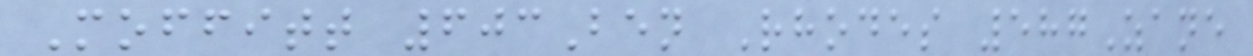Moffitt 603Ben Rhodes 587Zane
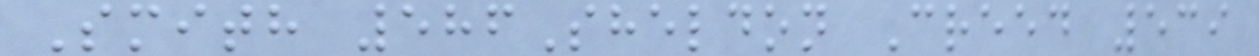Smith 586Sheldon Creed 539
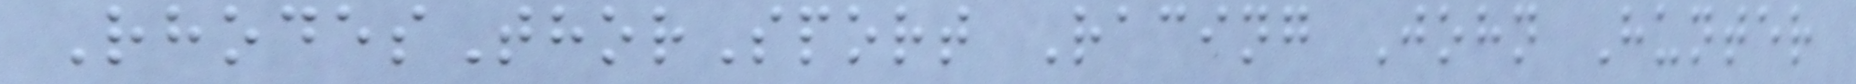RhodesThorSport Racing John Hunter
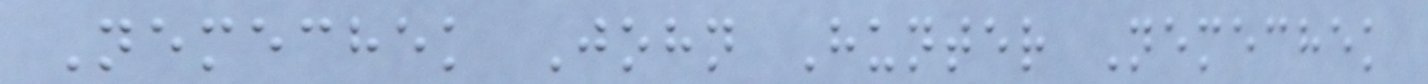Nemechek John Hunter Nemechek
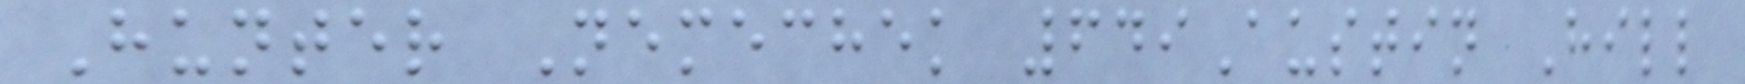Hunter Nemechek 649Austin Hill
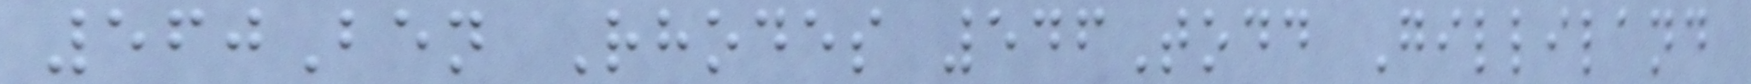560Ben Rhodes 546Todd Gilliland
